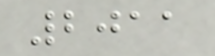2011
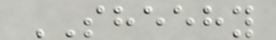SHEEHY
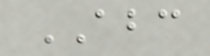ABC
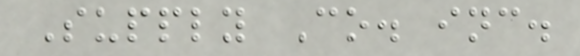Supply Co. inc.
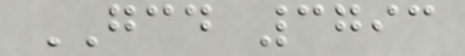GCD 3793
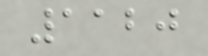1120
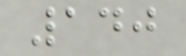140
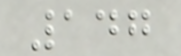147
